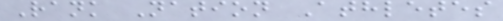Rank Nation Athletes
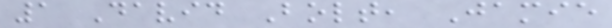1 David Bolt, Jamie
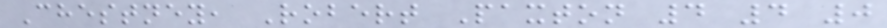Chestney, Robert Paxton 4 4 0
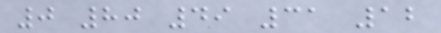0 80 49 31 12
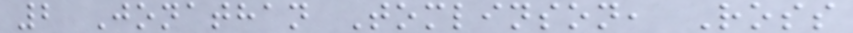2 Jonathan Tomlinson, Ross
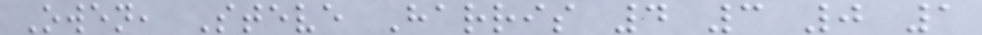Owen, Steve Harris 4 3 0 1
